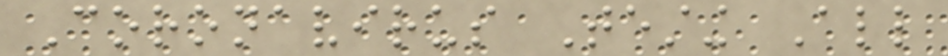Coronavirus Testing All
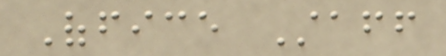Office Staff
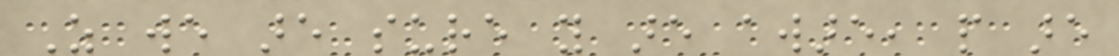As we are sure you are aware, people are
